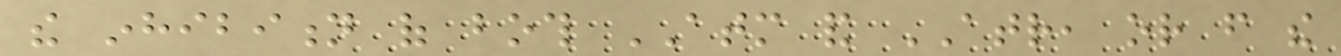the inhibition of both ATM and ATR, or from the
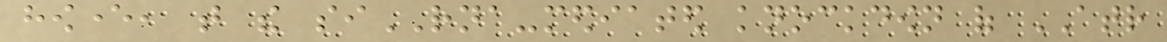however, that the siRNA-mediated knockdown of ATR
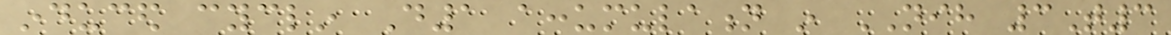induced cyclin D1 accumulation in NIH 3T3
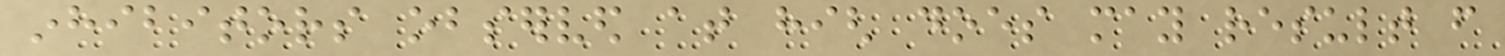inhibitors observed at high does may result from
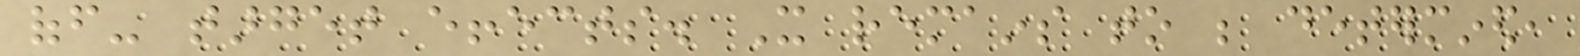off- target effects. It remains to be determined,
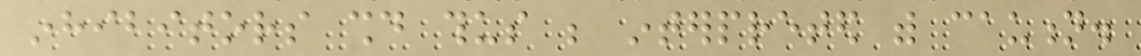inhibitors should thus be interpreted with caution.
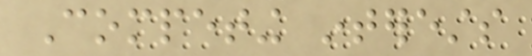Competing interests
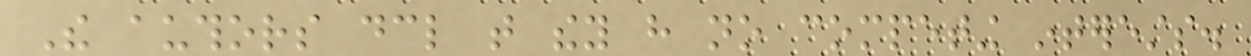The authors declare that they have no competing interests.
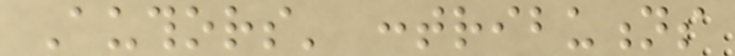Authors' contributions
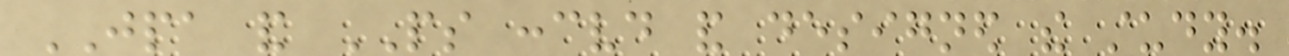JPA and PS conceived and designed the study.
